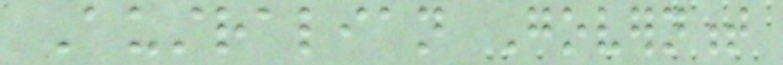Australian Government
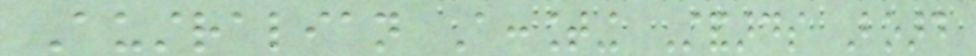Australian Accounting Standards Board
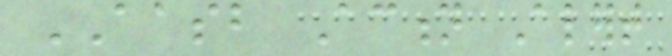AASB Action Alert
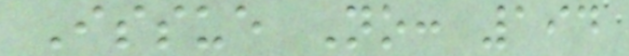Issue No: 194
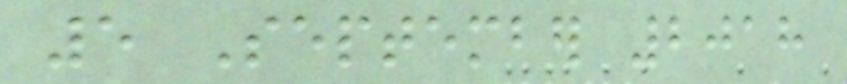5 September 2018
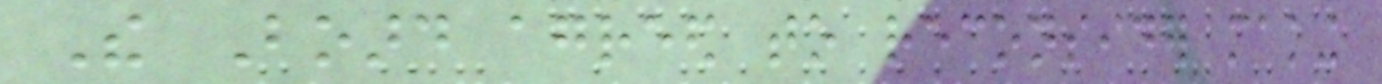The Board agreed to reconsider making
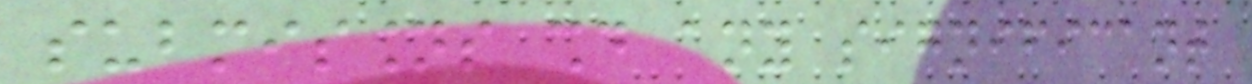submissions should any significant
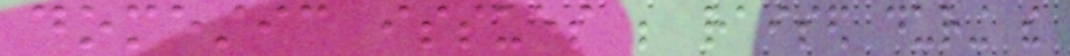domestic issues be raised during the
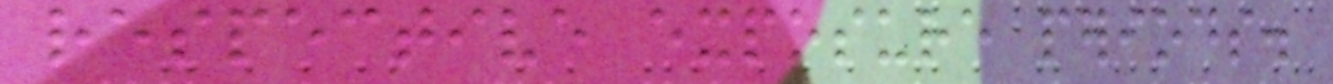respective exposure periods.
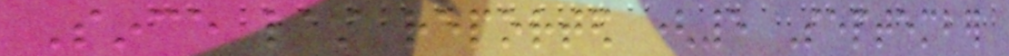Since last reported (5 September
